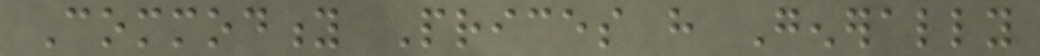Commodity Prices have Generally
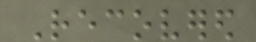Recovered
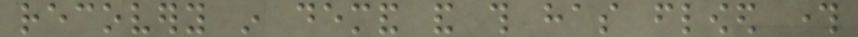recovery in demand and this has flowed through
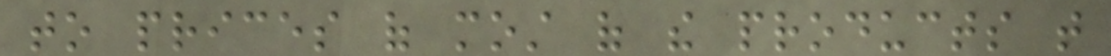to prices of most of the products that
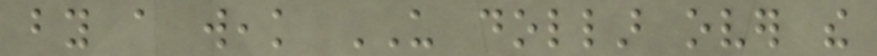by a weak US dollar over the
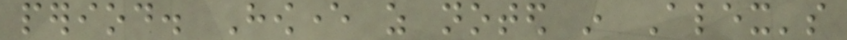period. However as noted in Alex's
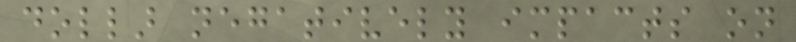dollar negatively impacts on
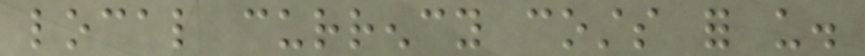local currency costs for us.
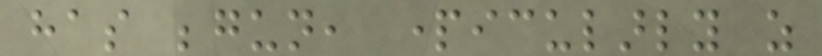has begun, particularly as
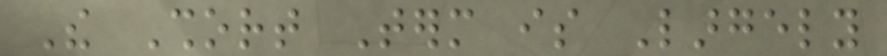The Short Term is Largely
